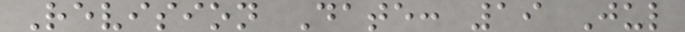Revision Date: 19 Jul
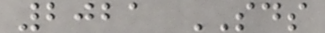2021 SDS
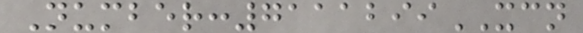Number:7111299XCN
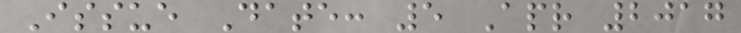Issue Date: 5 Apr 2017
